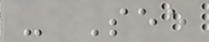- See
